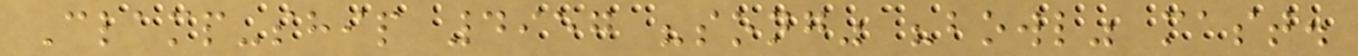Clamp-ship 4957 "song" "bowl" mast.
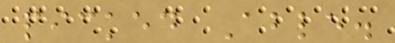picked Able.
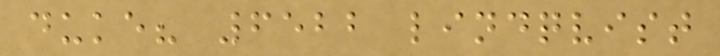duke? 6522 lindqvist
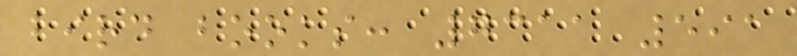bird books: 7311 591
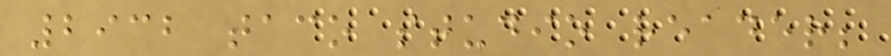2932 taco studio reader;
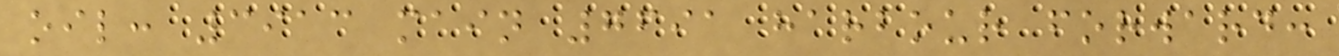oil: 3913 main 7691 harbour forward:
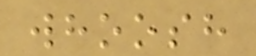whoosh
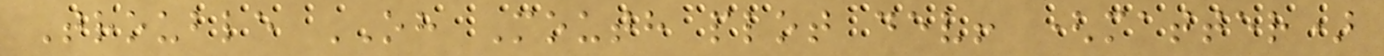Trouble OH Mouth plot dev! (matter)
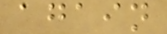again
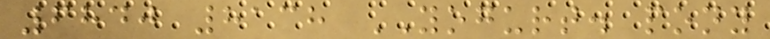6840 8138 YOGURT. pony
